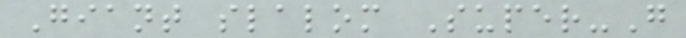Giant slalom Super-G
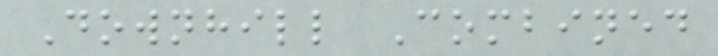Downhill Combined
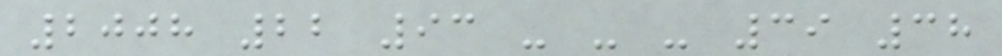2008 22 93 - - - 39 38
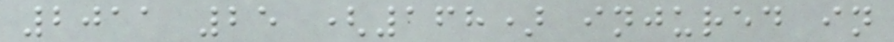2011 25 (168) injured in
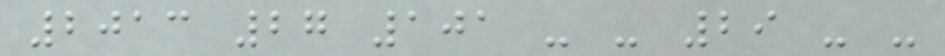2013 27 101 - - 29 - -
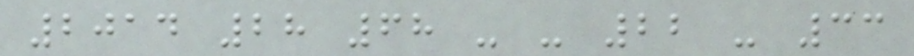2014 28 68 - - 22 - 33
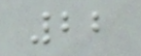22
